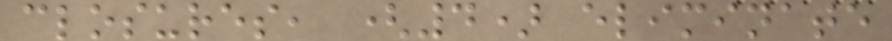closures, (4) eliminate
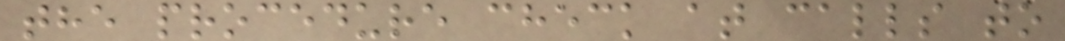the procedure check at calls to
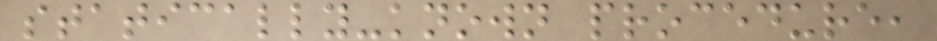statically-known procedure,
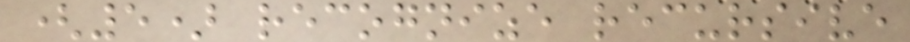(5) recognize recursive
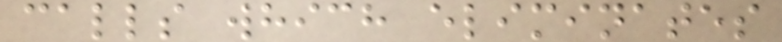calls which eliminates
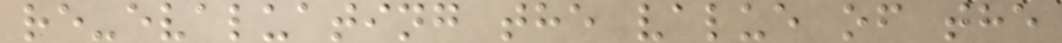re-evaluating the value of the
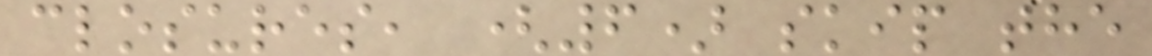closures, (6) skip the
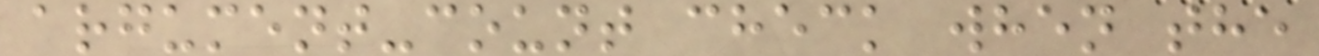argument-count check when the
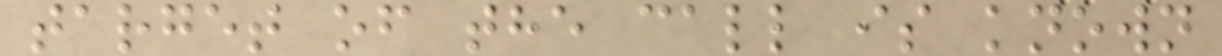target of the call is known
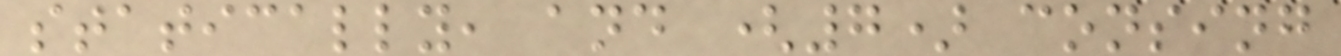statically, and (7) consing
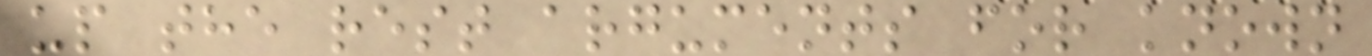up the rest arguments for known
